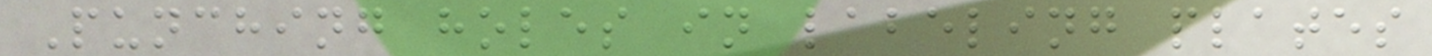Punching holes in labeling plates
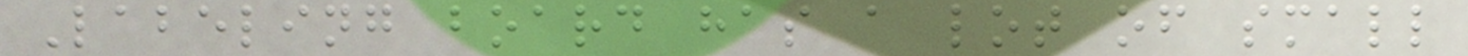Labeling board has a lot of small
